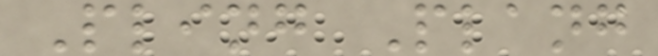Pling Plang
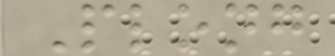Plong
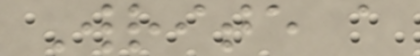Write a
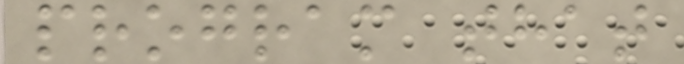program that
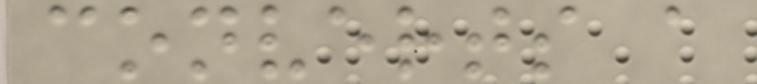converts a
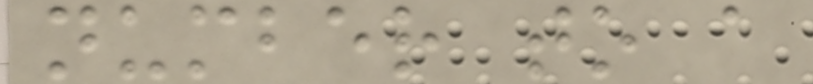number to a
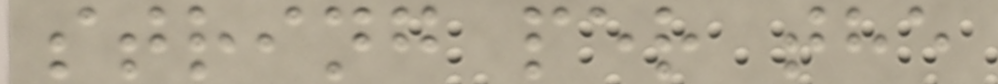string per the
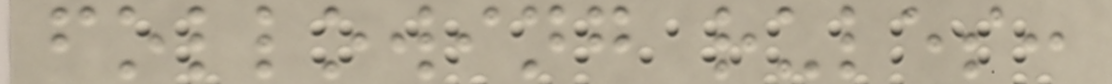following rules:
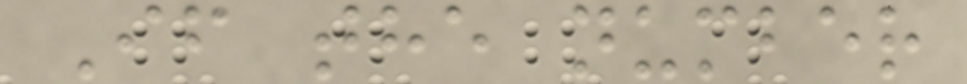If the number
